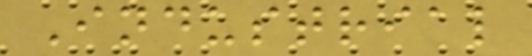Industrial
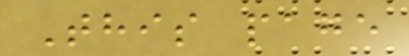This page
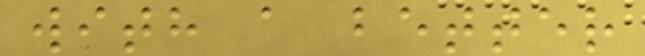with a better
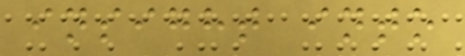insight into
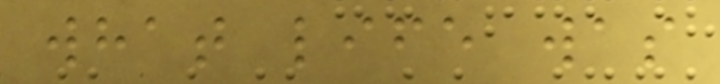what life was
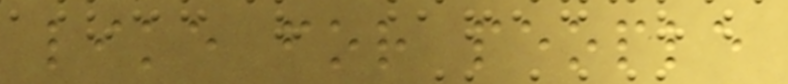like for people
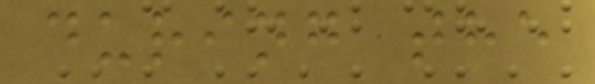during the
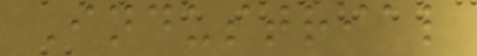Industrial
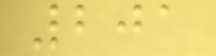201
